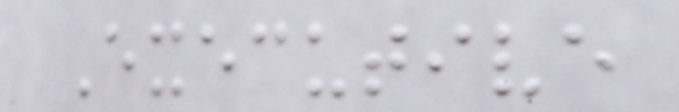Executive
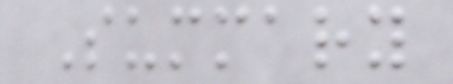Summary
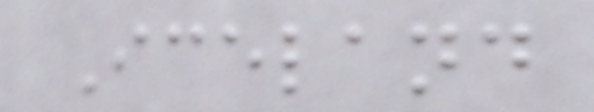Iceland
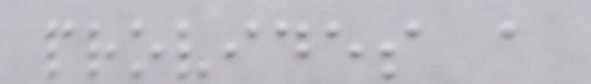provides a
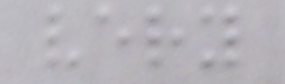very
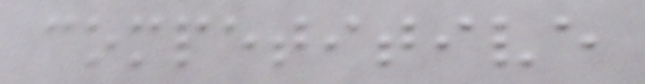competitive
